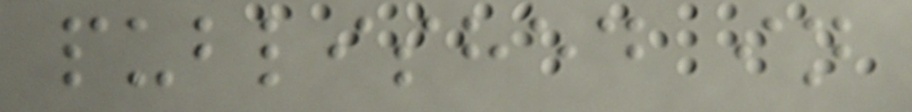published in
